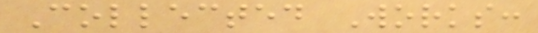Collected Works:
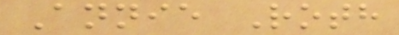Annie Roth
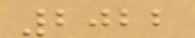2022
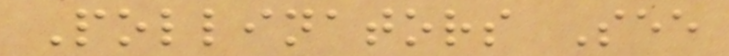Pollinators See
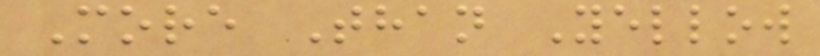More Than Yellow
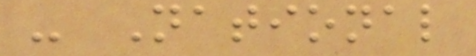- National
